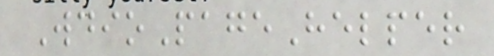WdioPageHelper
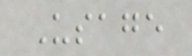Usage
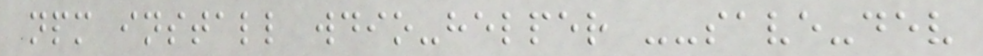npm install wdio-helper --save-dev
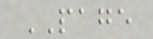PAGE
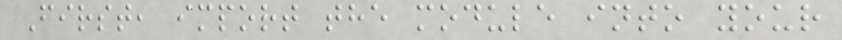First, import the module into your
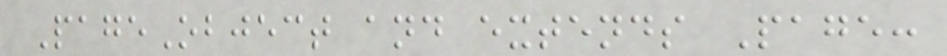PageObject and extends Page:
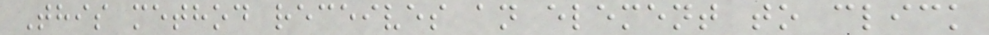This method receives an element to click
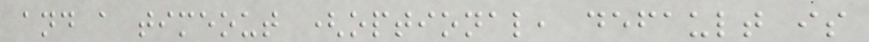and a timeout (optional, default is
